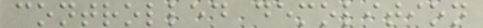controlled demolition
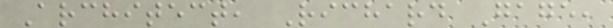Architect, Richard Gage,
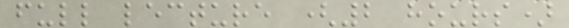full lecture (2 hours)
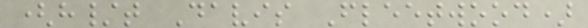(h/t Davis Fleetwood)
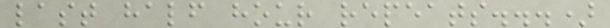last half hour repeats...)
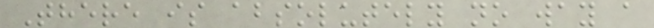There is absolutely no way a
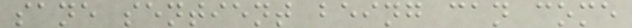sane sentient being can come
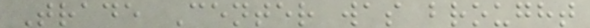Trade Center was brought
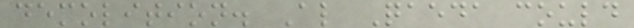demolition. Al Qaeda could
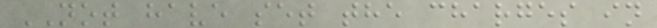NOT have set the charges in
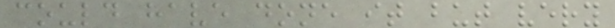could have done it but very
